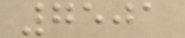7501
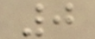0
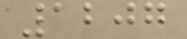1207
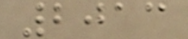2013
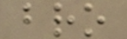bro
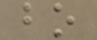bo
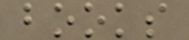books
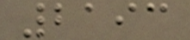2193
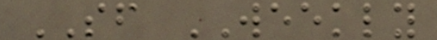SF WEEKLY
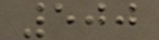500
